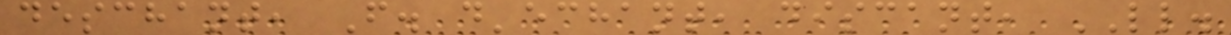deschant, F. d'echant, discant, LL.
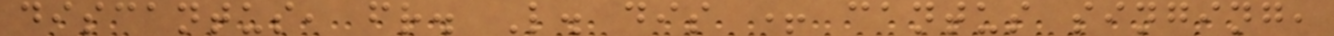discantus, fr. L. dis + cantus singing,
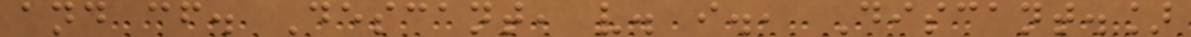and cf. Descant, v. i., Discant.]
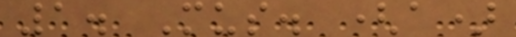1. Mus. (a)
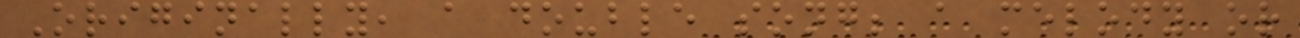Originally, a double song; a melody or
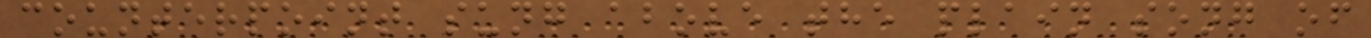counterpoint sung above the plain song of
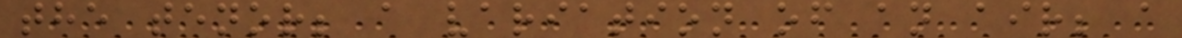the tenor; a variation of an air; a
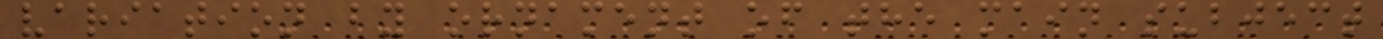variation by ornament of the main subject
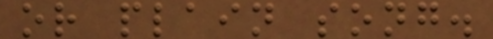or plain song.
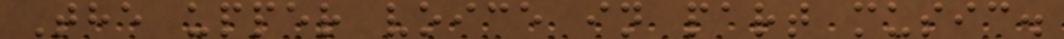The upper voice in part music.
